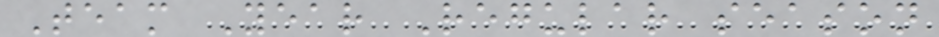Team Year Regular season
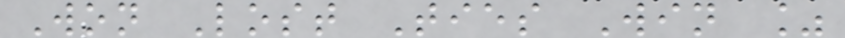Won Lost Ties Win %
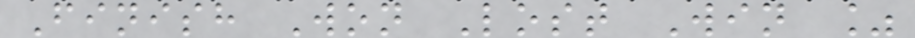Finish Won Lost Win %
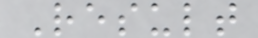Result
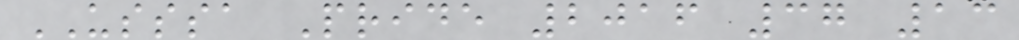USSSA Pride 2016 37 13
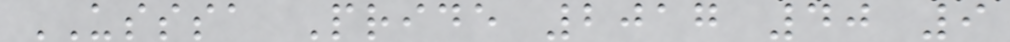USSSA Pride 2017 40 9
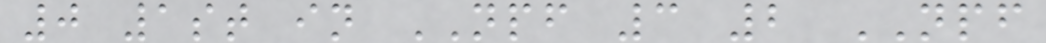0 1st in NPF 3 2 NPF
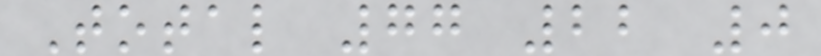Total 77 22 0
